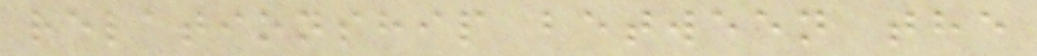relationship between the
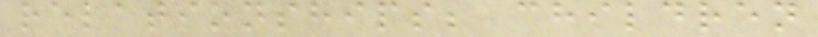relationships; children
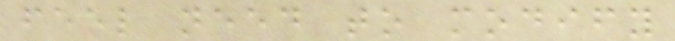feel need to modify
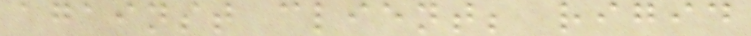against client; rigid
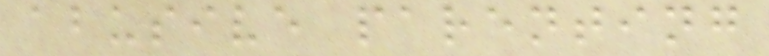abusive parenting
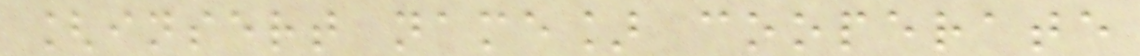[insert name] cooperate
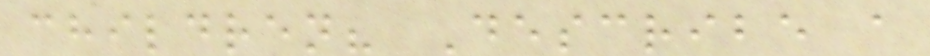children? Describe a
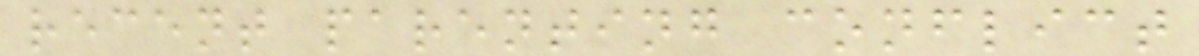recent parenting conflict
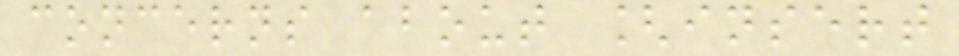concerns about [insert
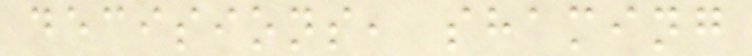decisions, shaming
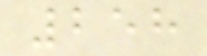258
